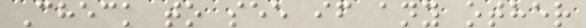Check to see if any other
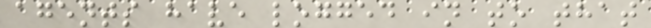agents have logged in to that
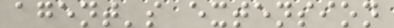agent's extension
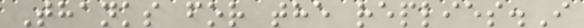Thanks for the replies.I
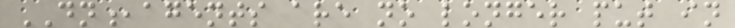DN,agents are no longer put in
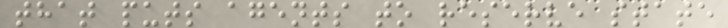that puts agents to reserve state
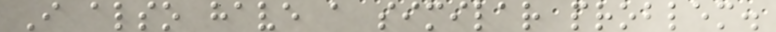I also have a similar problem.
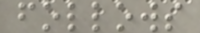follows
